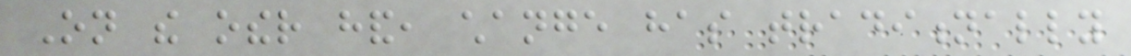On the other hand, change has traditionally
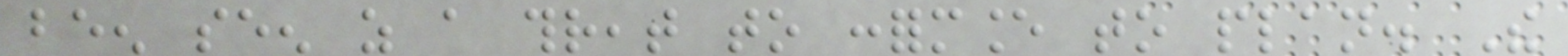been seen as a threat to conformance to plan. The
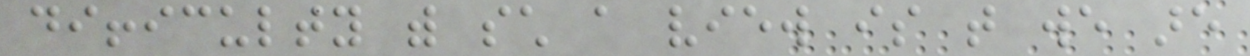difficulty with such a view is that we are
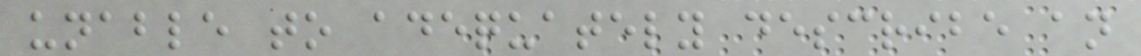unable to adequately describe an
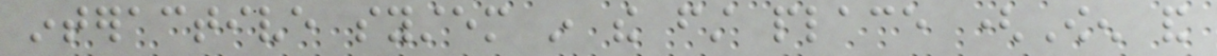interactive system in the first place (Owen and
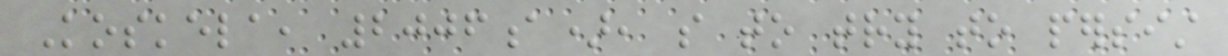Koskela, 2006a), so to try to persist
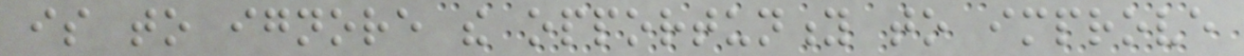is to ignore the opportunity to improve
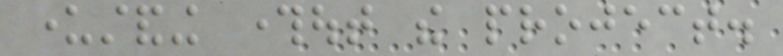understanding throughout the project.
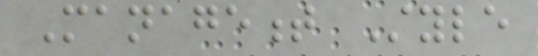Management Style
